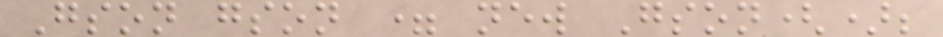Gson gson = new Gson();
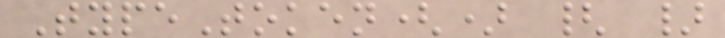TypeToken() { }
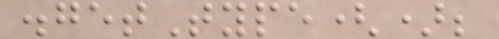.getType();
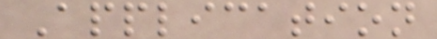Application
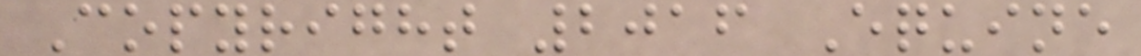Copyright 2016 Equine
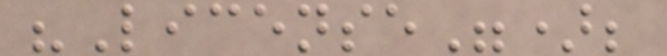"License");
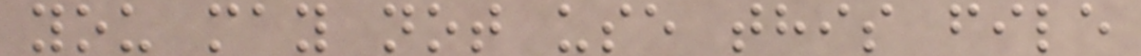you may not use this file
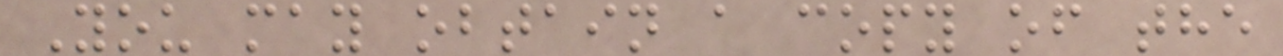You may obtain a copy of the
